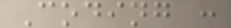Coding :
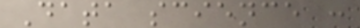Data science :
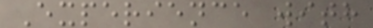Experience with
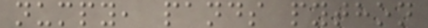numpy, pands python
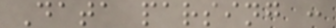Data parsing :
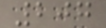207
